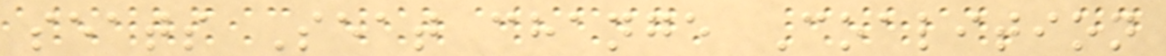seats Seat change Coalition
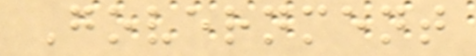Government
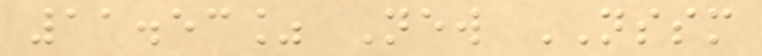11.53% New NSSM
